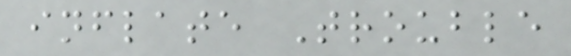inflate Trouble
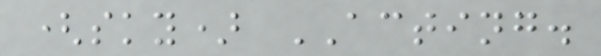(sky) ACTING.
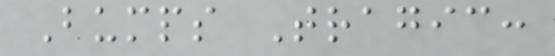Bumps Tragic:
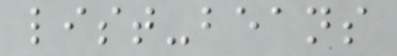list-beans
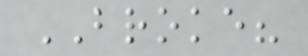BROKE?
